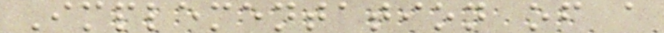Implementation of a
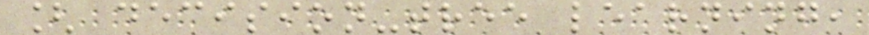[ decision-tree learning,
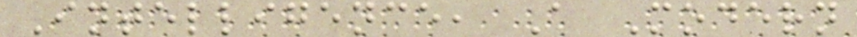Intelligence, A Modern
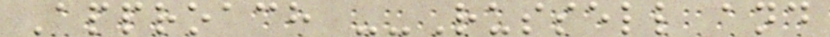Approach --Russell and
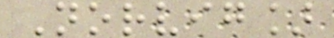Norvig]
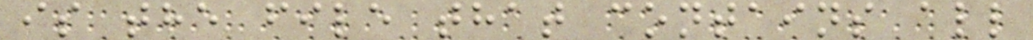is the file that contains all
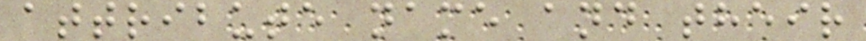attribute name and their
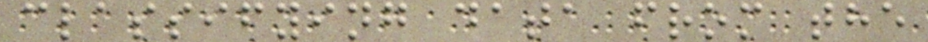classifying data from the
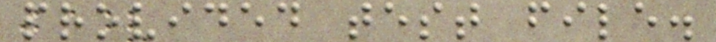provided test file.
